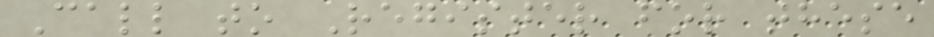Call to Register for these
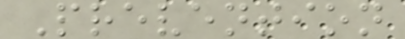Prevention
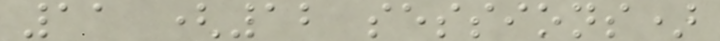11 (12 sessions)
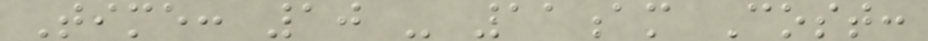Time: 10 - 11am Cost:
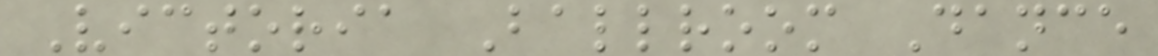Victoria Ballroom Dance
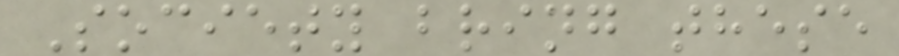Society bring these
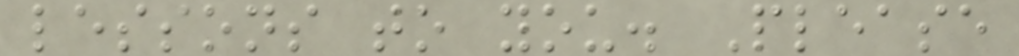lessons to you. Please
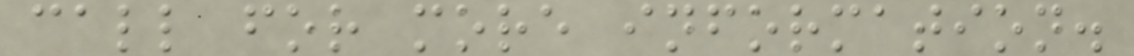call for more information.
